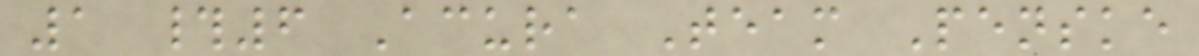1 #6 Acura Team Penske
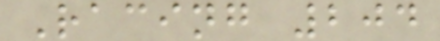Racing 204
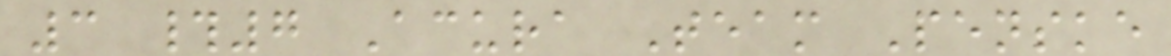3 #7 Acura Team Penske
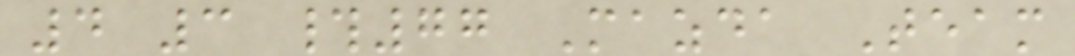4 3 #77 Mazda Team
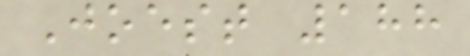Joest 188
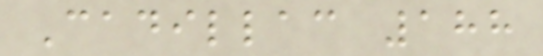Cadillac 188
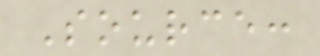Source:
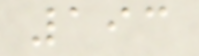193
